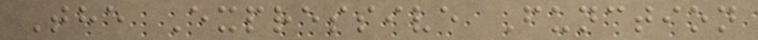The Expressive Function
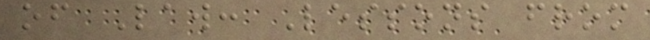of Law: Lessons from
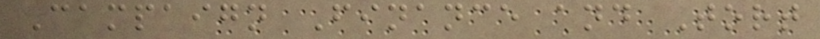Campaign Finance and Tort
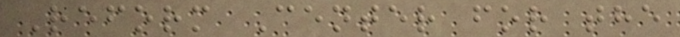Reform Center for the
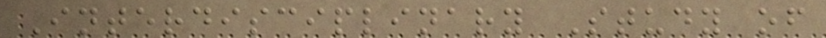Interdisciplinary Study of
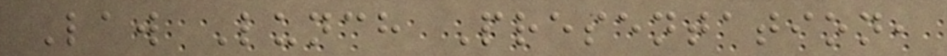Law Lunch Presentation,
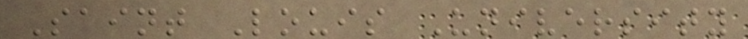Saint Louis University
